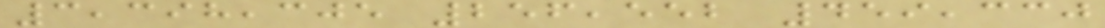3,398,305 256,552 459,330
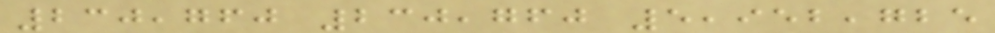230,760 230,760 5,952,725
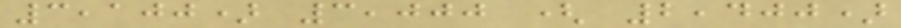3,100) 3,000 ( 2,400)
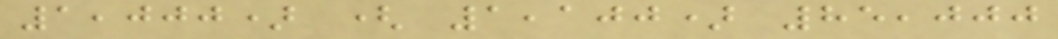1,000) ( 1,100) 85,000
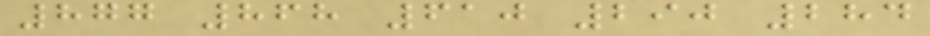877 868 610 290 284
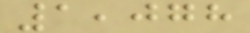1,078
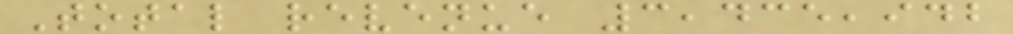Total revenue 3,435,942
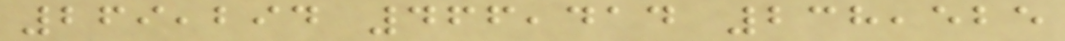269,294 466,414 238,525
